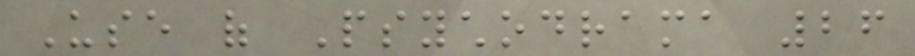Use of Psychodrama 26
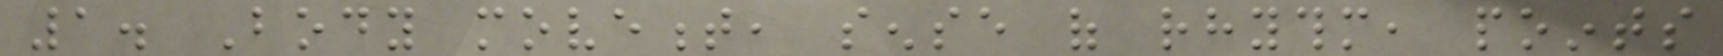1. Body movement, sense of rhythm, points
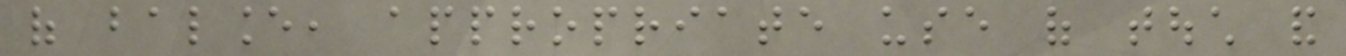of balance, appropriate use of touch and
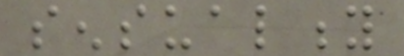sensuality
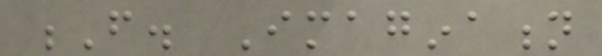F. Imagination
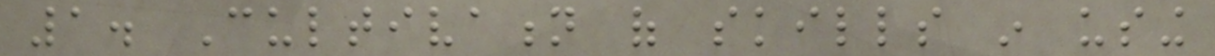1. Cultivation of skills in using
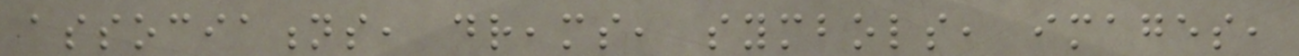associations, dreams, symbols, images,
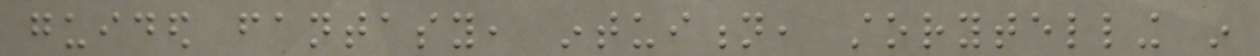guided fantasy, intuition, storytelling in
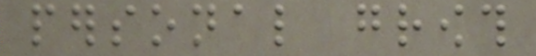personal growth
